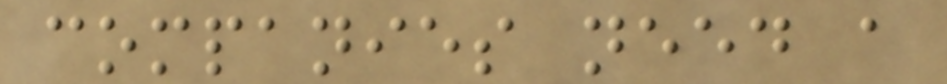companies need a
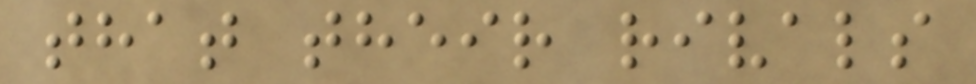that their rivals
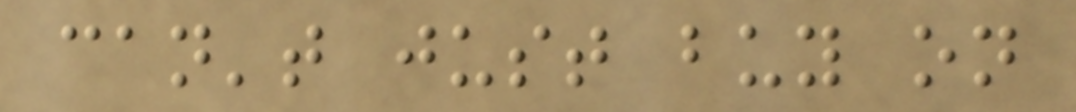can't just buy on
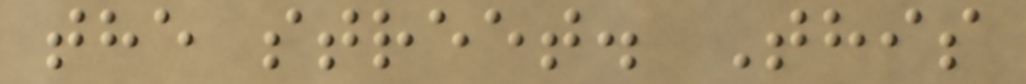the street. This
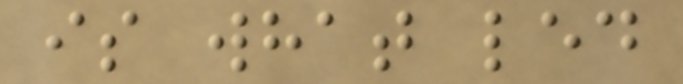is what led
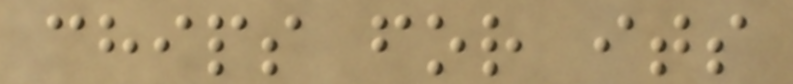chips for its
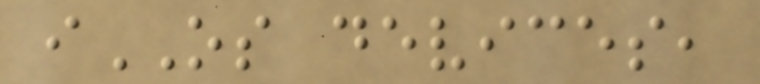iOS devices,
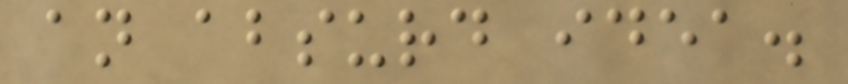an absurd idea.
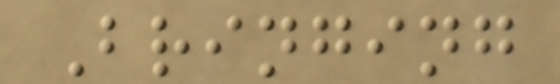Bringing
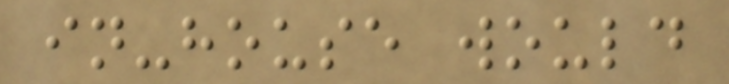in-house would
